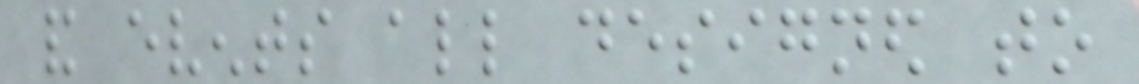and events all designed to
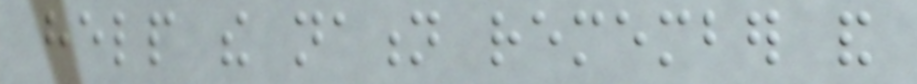help the nation remember and
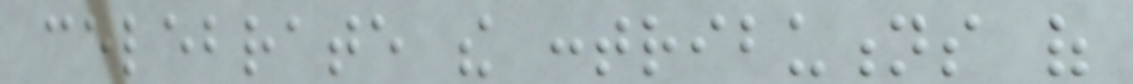celebrate the contributions of
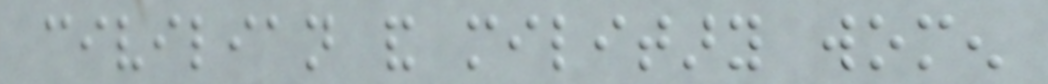civilian and military women
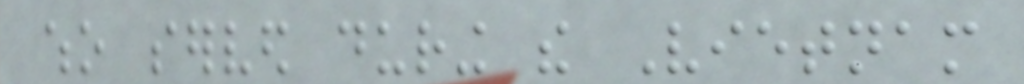who served during the Vietnam
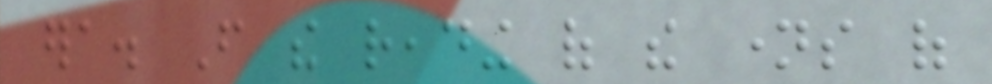era. From the reading of the names of
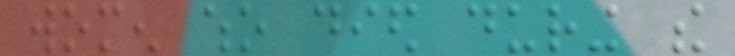women who died during the
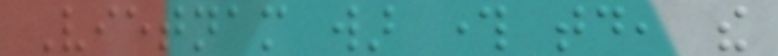Vietnam war through today, the
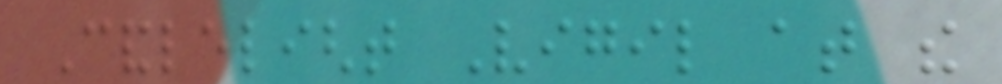Candlelight Vigil at the
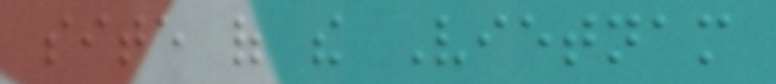site of the Vietnam
